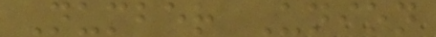Number Union
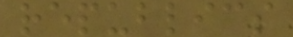republics
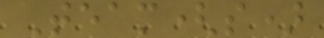Team(s)
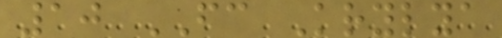10 FC Krylya
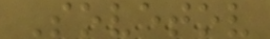Sovetov
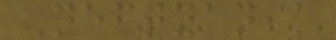Neftyanik
